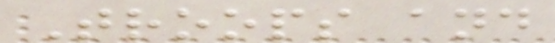Troops and
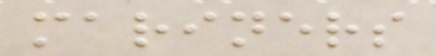mariners
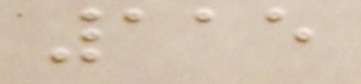115
